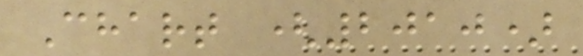Chart (2010)
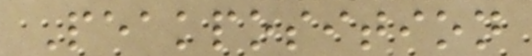Peakposition
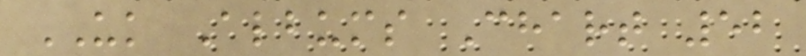UK Albums Chart 52
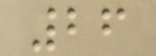26
